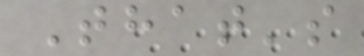That's
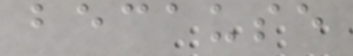because
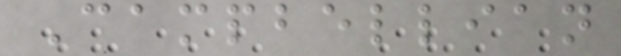Campbellian
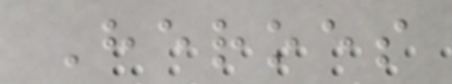Heroes
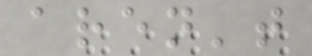aren't
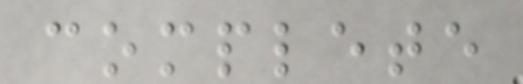complete
